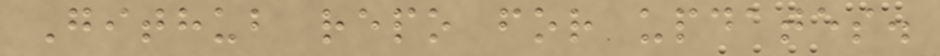Github repo for updates.
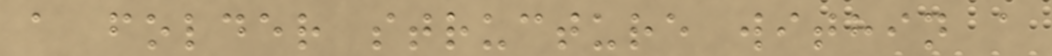a folder structure within a
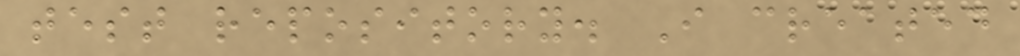test repository. I created
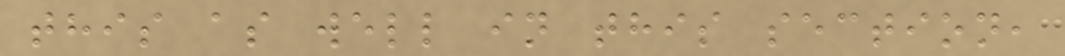this as well in this section,
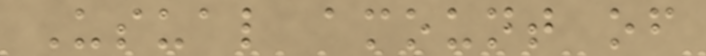Usual amount of
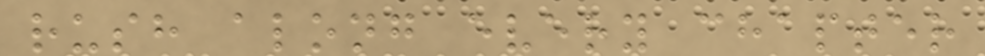rush along every chapter
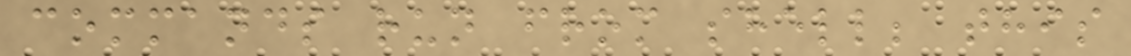commands run from shell; this
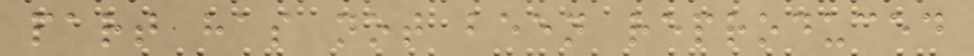part has not been reproduced
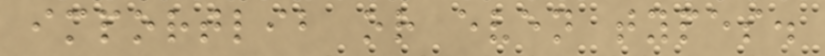importlib or even types.
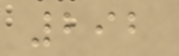292
